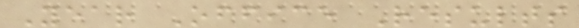Year Office Results
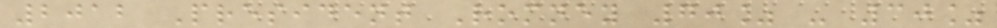2012 President Romney 70% - 30%
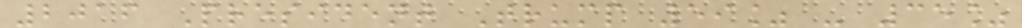2016 President Trump 59% - 35%
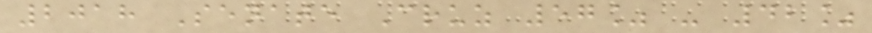2018 Senate Cruz 57% - 42%
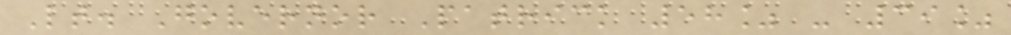Lt. Governor Patrick 58% - 39%
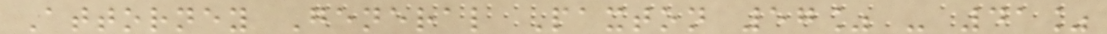Attorney General Paxton 57% - 41%
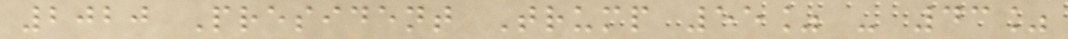2020 President Trump 55% - 43%
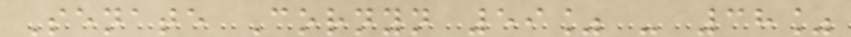Senate Cornyn 59% - 38%
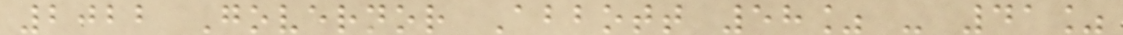2022 Governor Abbott 58% - 41%
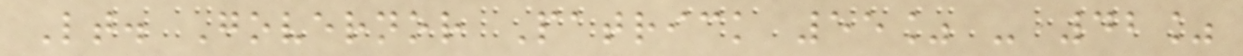Lt. Governor Patrick 55% - 42%
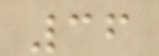36
